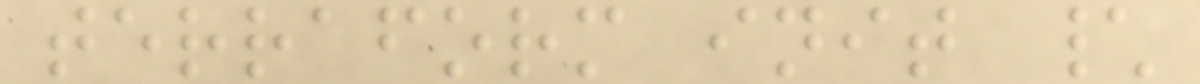terraform init \
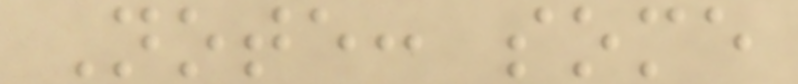Note: some
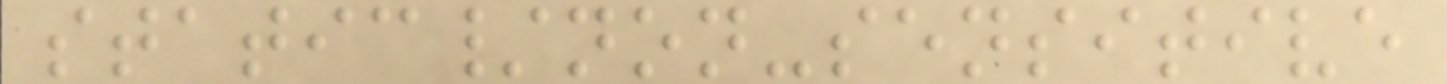static/non-sensitive
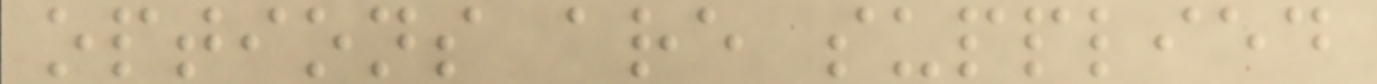options are supplied
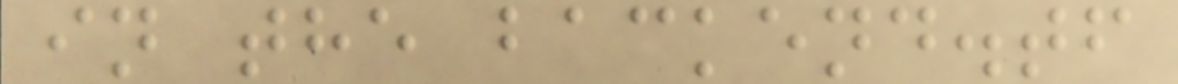in the backend.tf
